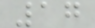17
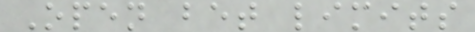Open bet limits
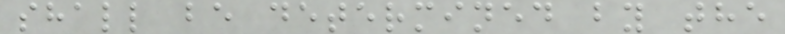shall be determined by the
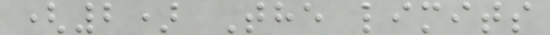(2) The limits
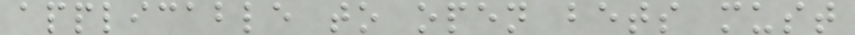applicable to open bets must
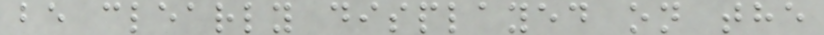be clearly displayed on the
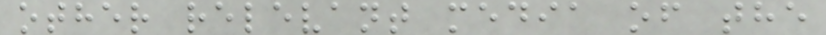other relevant media of the
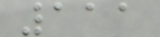111
